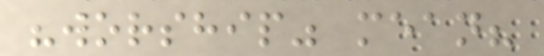"worship" mean?
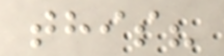this?
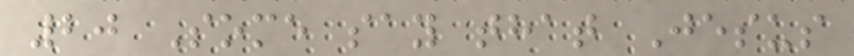20 Some say that Jesus
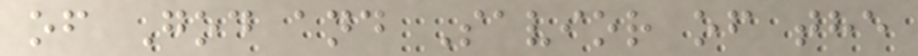of God and Savior of the
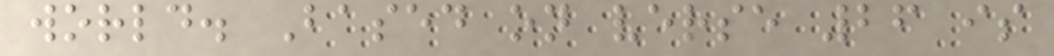world. Based on verse 26 is
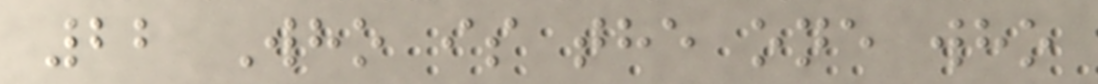22 Who is the one who
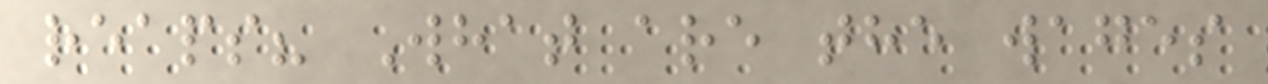reaps? What are the wages
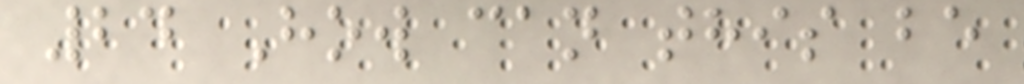24 How can this be
